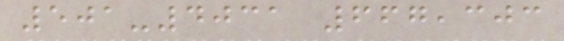501-4031 667,303
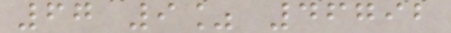67 9% 46792
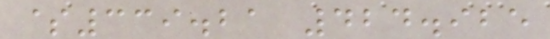$339.21 424.925
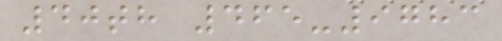40th 465-9783
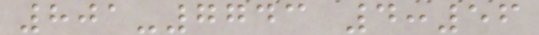801-7743 4:56
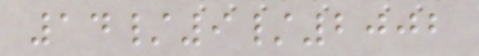14/9/2002
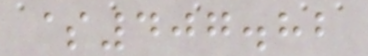$407.82
